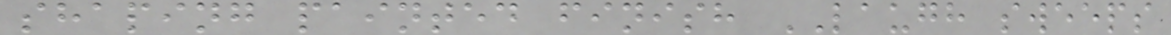shaping painted finish LAUGH sweeps
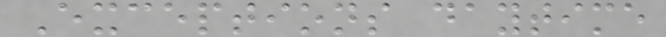Exceptions daytime
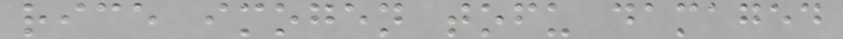rice imogen tofu damaged
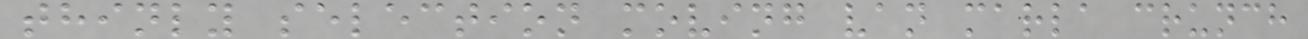thinly selection moving van marla crunch
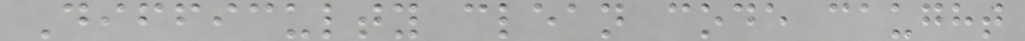Difficulty clean code caught
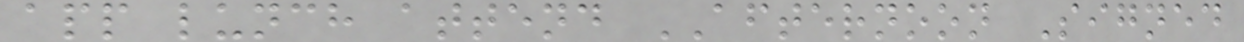app lunch attend AFTERNOON Signed
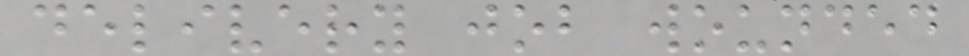delivery job wounded
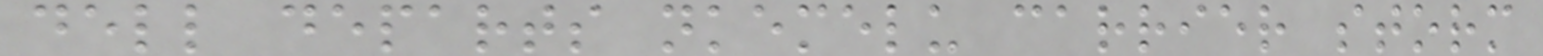dell departs nkemelu carrier storm
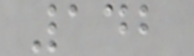142
